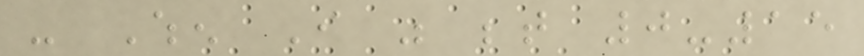- When I was between 0-15
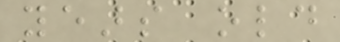years old
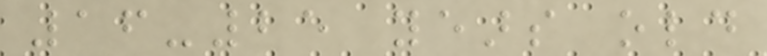16-25 years old
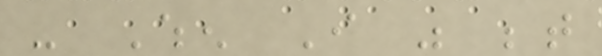- When I was between
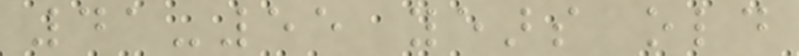41-55 years old
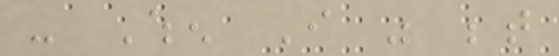- When I was between
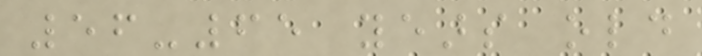56-65 years old
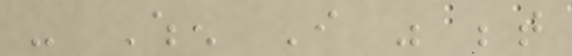- When I was between
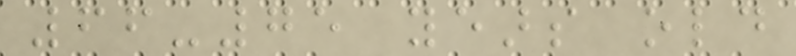66-75 years old
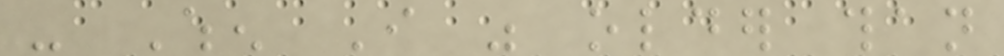- When I was older than
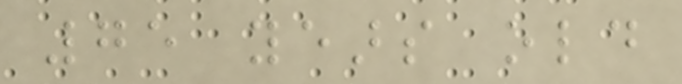75 years old
